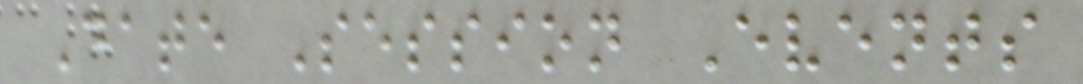Date Session Events
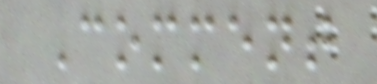Comment
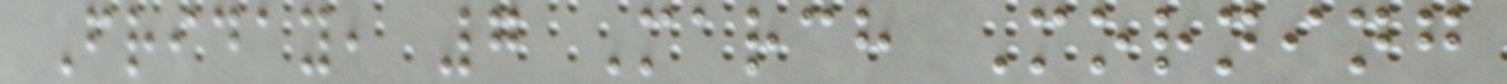Friday, 7 March Morning
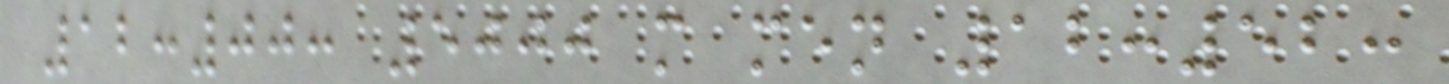12:00: 5000 m men 12:52:
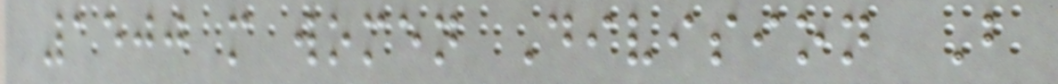1500 m women Division B
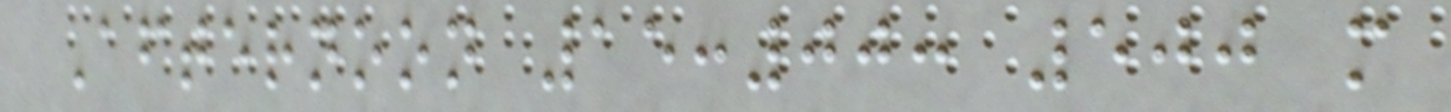Afternoon 15:00: 500 m
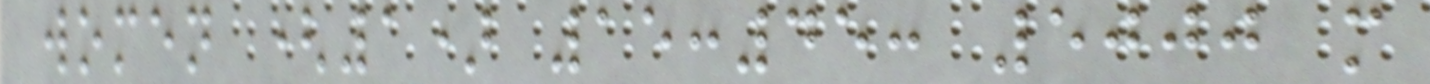women (1) 15:45: 5000 m
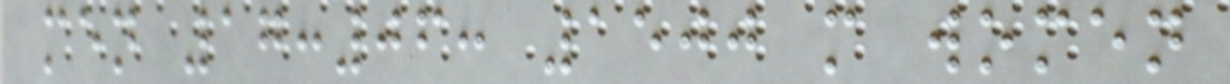men 17:06: 1500 m women
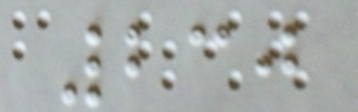230
